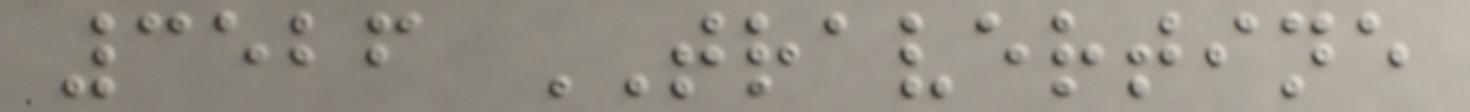3526 TRAVERTINE
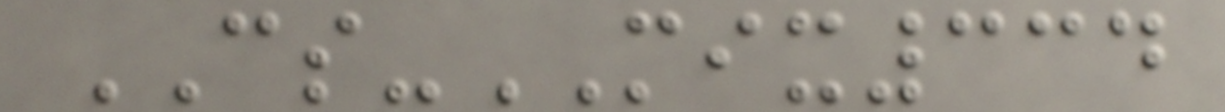CS-MIX334
